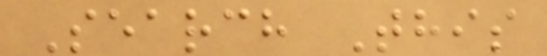Search This
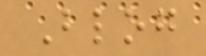Blog
